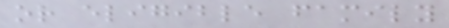or eligible family
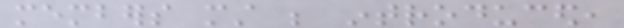members must be introduced,
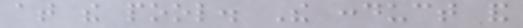at the pool. The conduct and
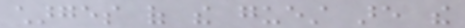charges of the guest are the
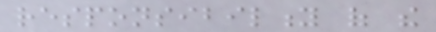responsibility of the
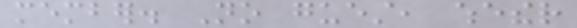member. No guest, whether
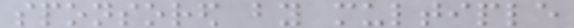sponsored by multiple
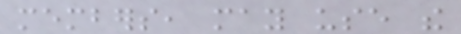members, may use the
